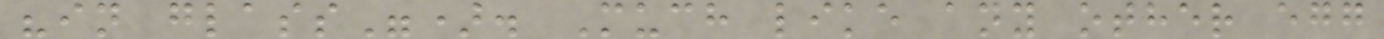"in glass"). Much like any other egg
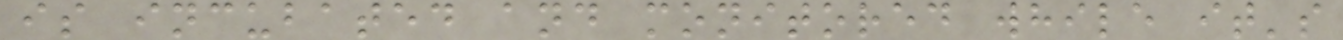is incubated and monitored while it's
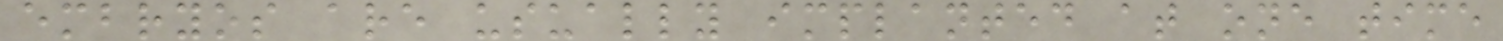embryos are usually implanted at one time
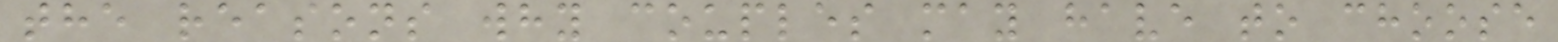the reasons why couples may have to choose
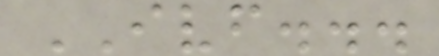IVF...
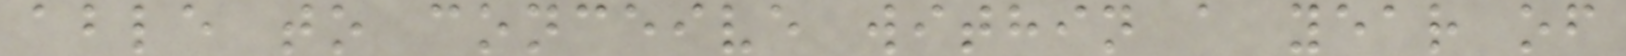able to conceive within a year of
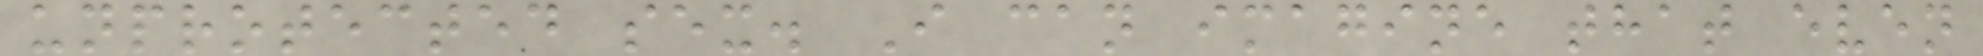unprotected sex. I can imagine that even
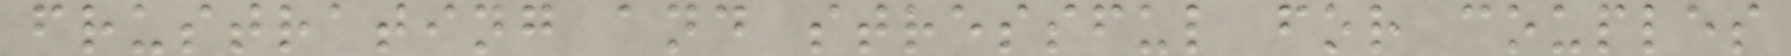frustrating and stressful for couples
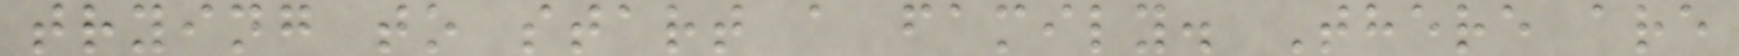trying to start a family. There are
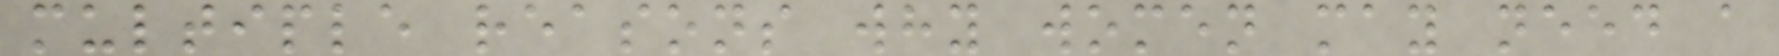multiple reasons why women may need a
